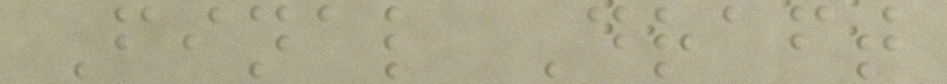Final Draft
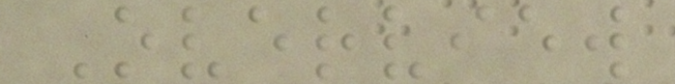Overview
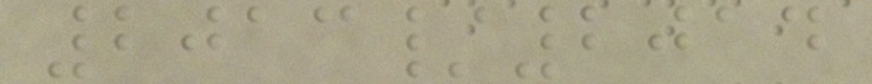2013/2014
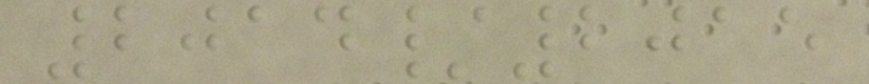2014/2015
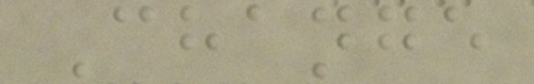Change
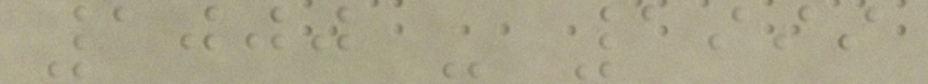1000 - 1999
